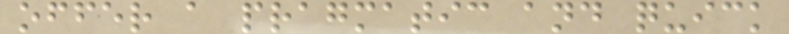offer a pragmatic and quick
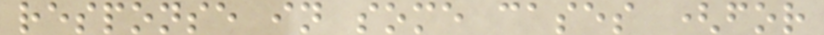response in some cases (for
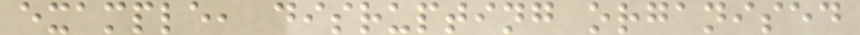example, disrupting organised
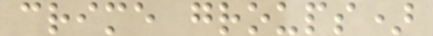crime groups)
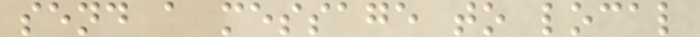send a message to local
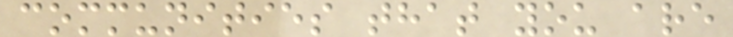communities that you are
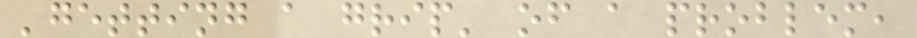'getting a grip' of a problem,
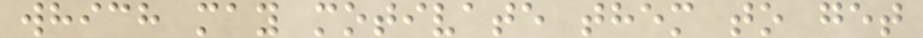which may motivate them to get
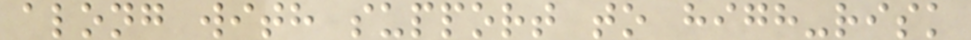along with support to high-risk
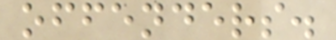offenders.
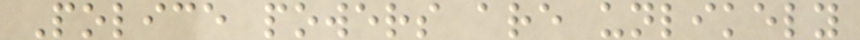Police powers are unlikely
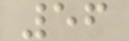56
